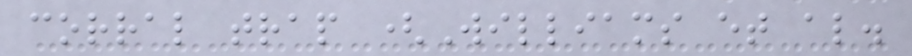corral trap (Williams et al.
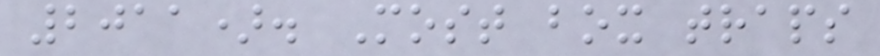2011). Most box traps
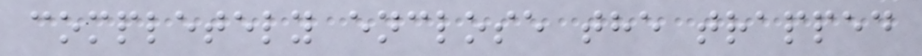completely enclose the trapped
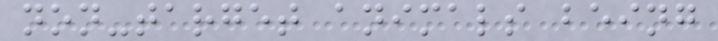non-target animals being
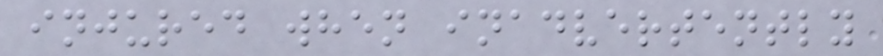injured when inadvertently
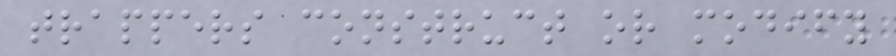trappers construct or modify
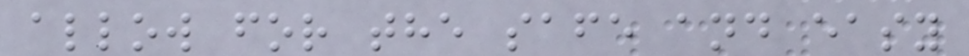allow for the safe and easy
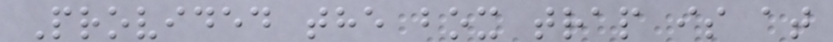Provided the box trap is at
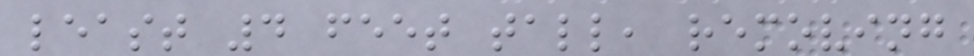least 4 feet tall, removing
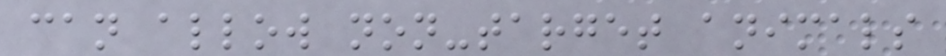can allow non-target animals
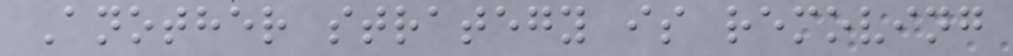Another strategy is removing
